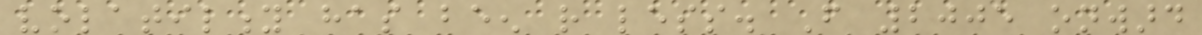volatility has been rather less. From 2005 onward
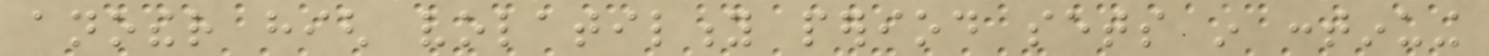another high volatility period sets in continuing
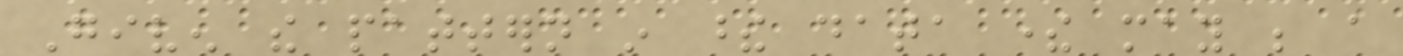Given the pattern in these data there may be a
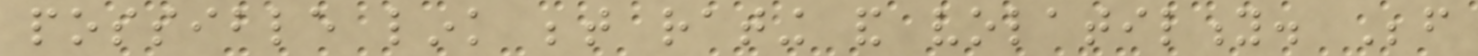possible link between rating and volatility. Before
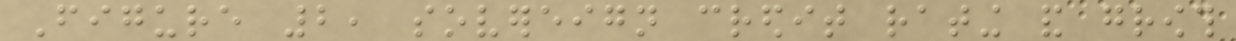Figure 2, sovereign credit rating and growth
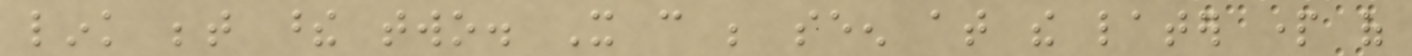link between these two. It can be seen at the later part of
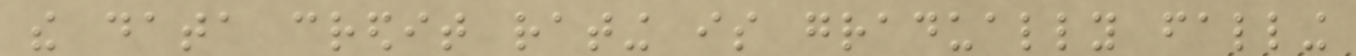the data credit rating is gradually falling
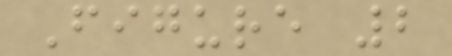Figure 2
